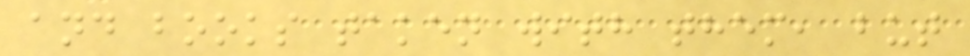and books taken with them, but
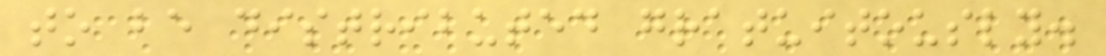to be distributed gratuitously.
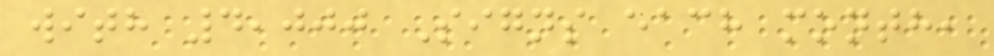with 4,000 Signs each month,
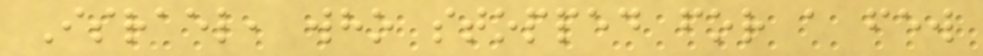Israel, who stopped for a few
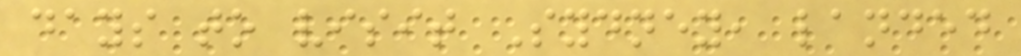days to visit Sydney, landed
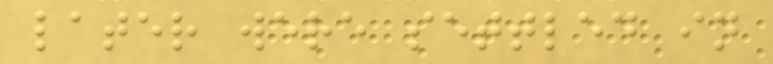later were settled in
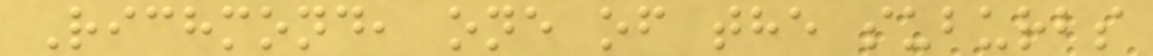Richmond, one of the suburbs
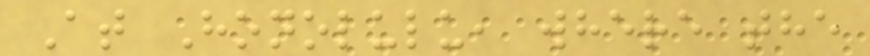At Honolulu, where the
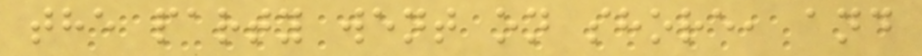the party went on shore, and
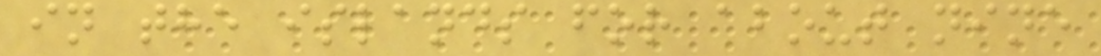in the islands for about nine
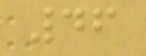46
